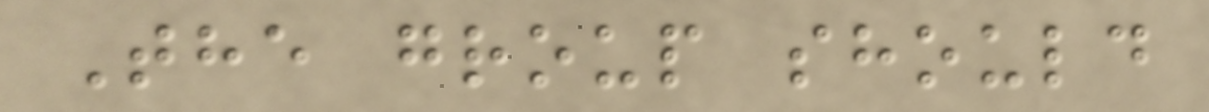The group should
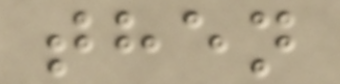then
